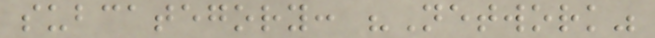subcategory: "Network"
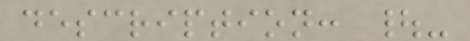description: |-
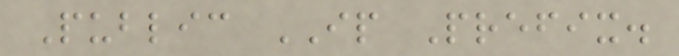Public IP Prefix.
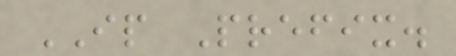IP Prefix.
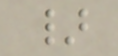}
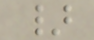}
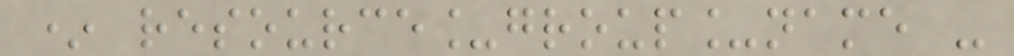* resource_group_name -
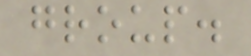group.
